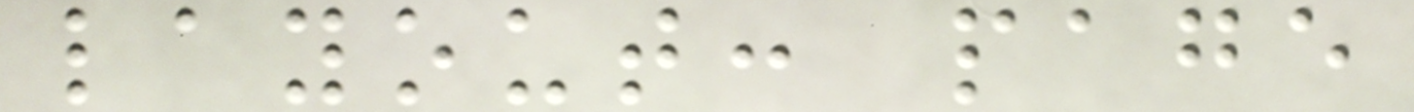layout: page
